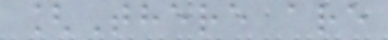[There are
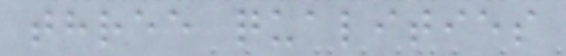three qualities
